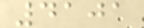4101
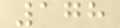178
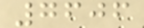7606
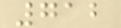712
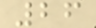26
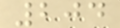204
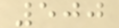500
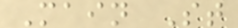Main St
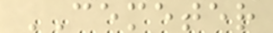CEMETER
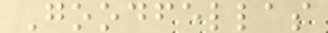Goodfellas
